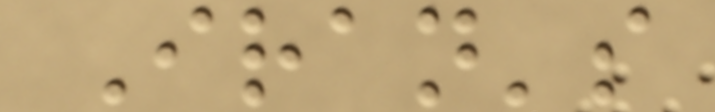Iran's
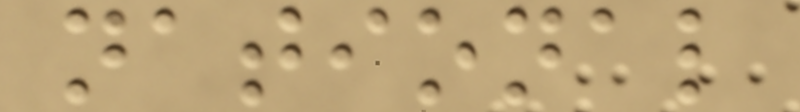national
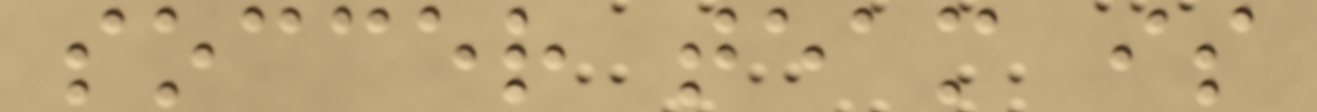soccer team is
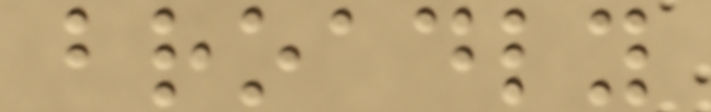broadly
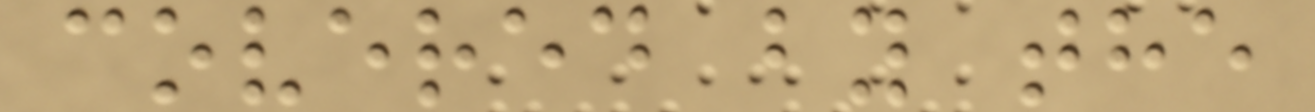covered by the
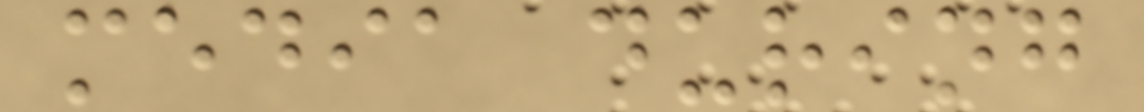media during
